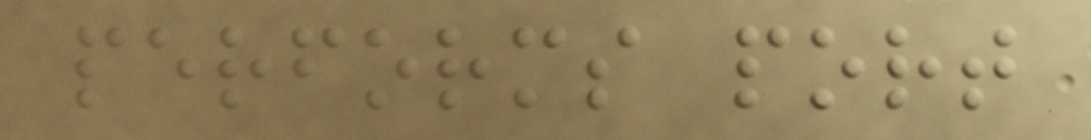performs port
